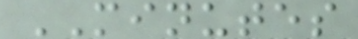MINUTES
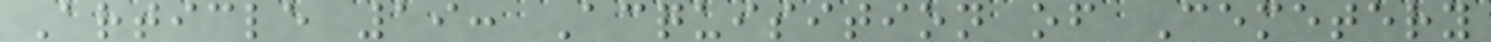Article 19: Acquisition of Cemetery
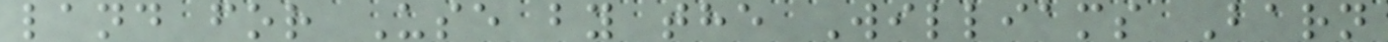land for Use by the Williams Barn
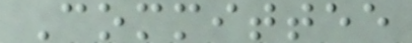Committee
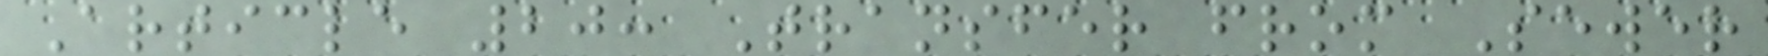Article 20: Transfer from Sewer
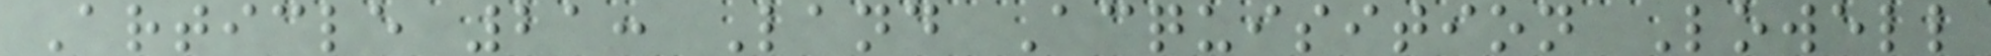Article 21: Land Acquisition Lowell
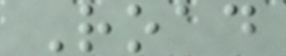Road
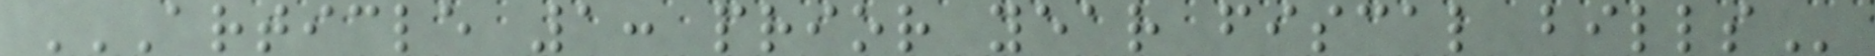ARTICLE 1: PRIOR YEAR FISCAL BILLS
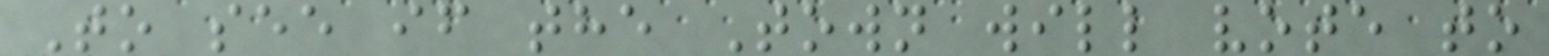To see if the Town will vote to
